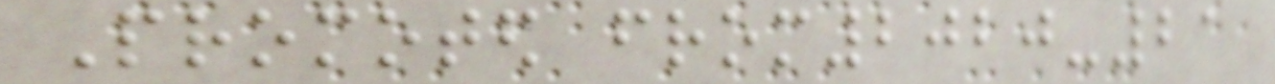Promoted from2020-21
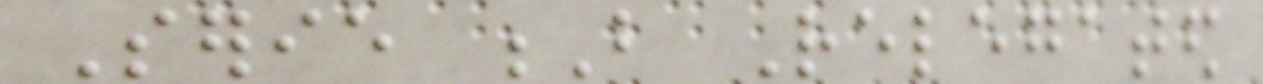Serie B Relegated
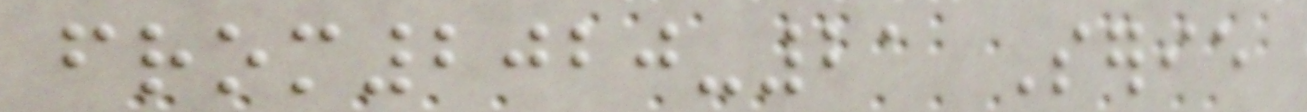from2020-21 Serie
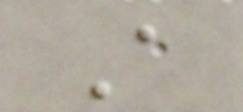A
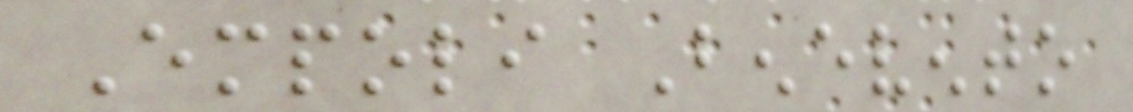Empoli Benevento
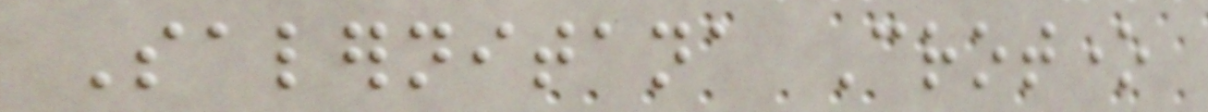Salernitana Crotone
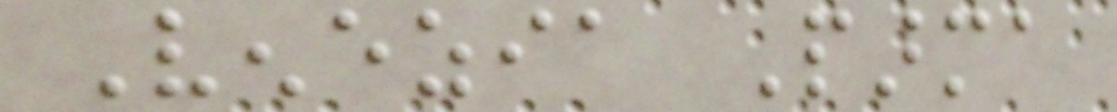Venezia Parma
